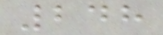248
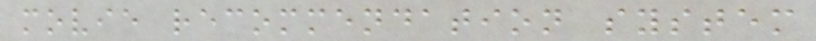movie recommendation system
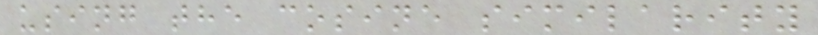using the cosine similarity
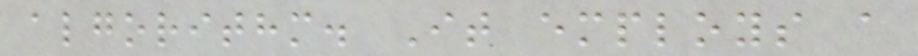algorithm. It employs a
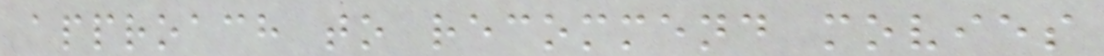approach to recommend movies
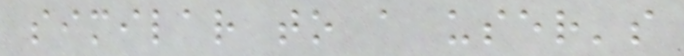similar to a user's
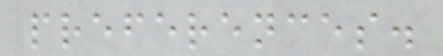preferences.
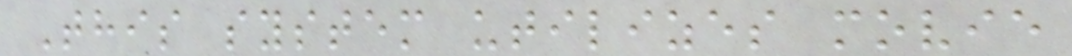This system utilizes movie
